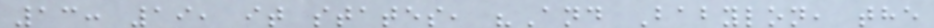13: 19, it states, "And Babylon, the
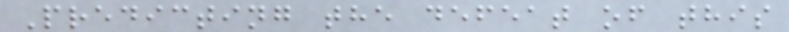Predicting the defeat of this
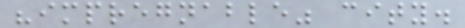"impregnable" city.
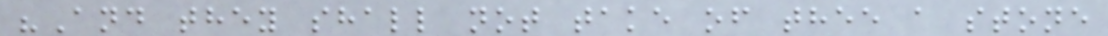"And they shall not take of thee a stone
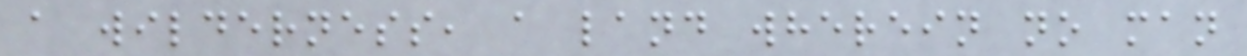a wilderness, a land wherein no man
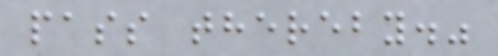pass thereby."
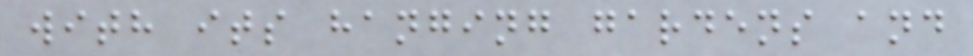with its hanging gardens and
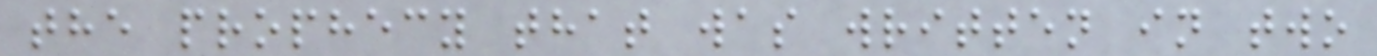the prophecy that was written in two
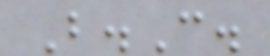B.C.
